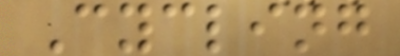Cycling
